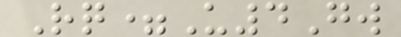Rq=U4Gw
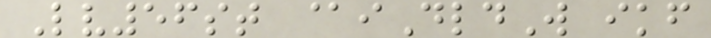Lv56st @iDldW ikf
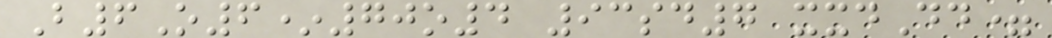B6O6*70o4 93sd7 xxdDd=
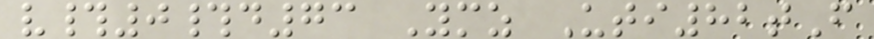v#0#d73 Ymz Uti82tF
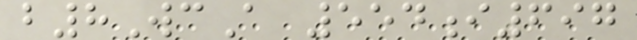b8WcA 554i697
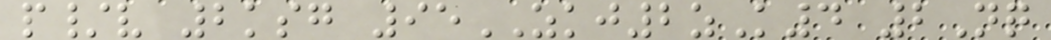p/v 2ksg 95ZKJ2zK4 2Nq
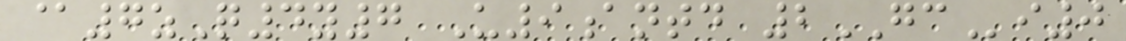@7zQ4y7 U9antd 2GCi0
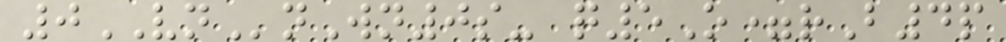0VNnWn0s- q5O=rB4p
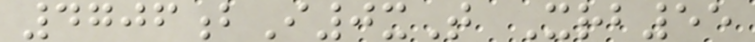4706bI0xT Xrb55
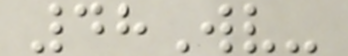48Wv-
